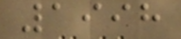1998
